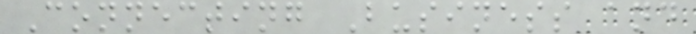Connecting Business and
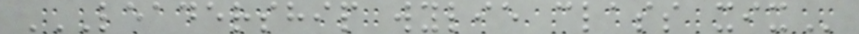LEADERSHIP WYLIE CLASS XIX
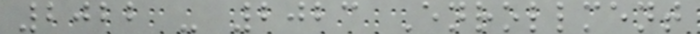2022 - 2023 Enrollment
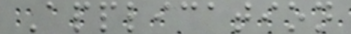Application
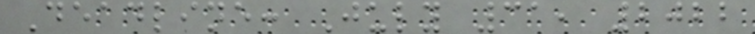Deadline: July 31, 2022
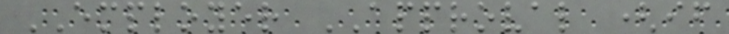EMPLOYER APPROVAL (if
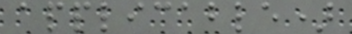applicable)
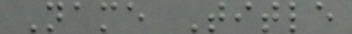Name Title
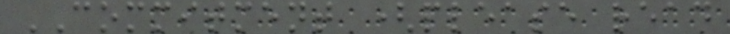COMMITMENT (please read
